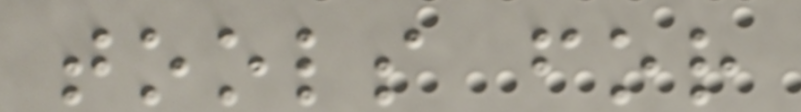tools for
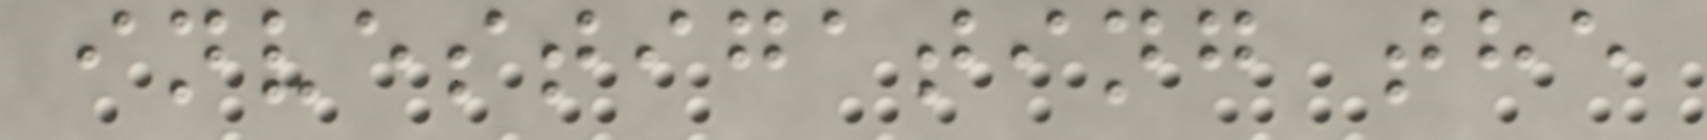investigating the
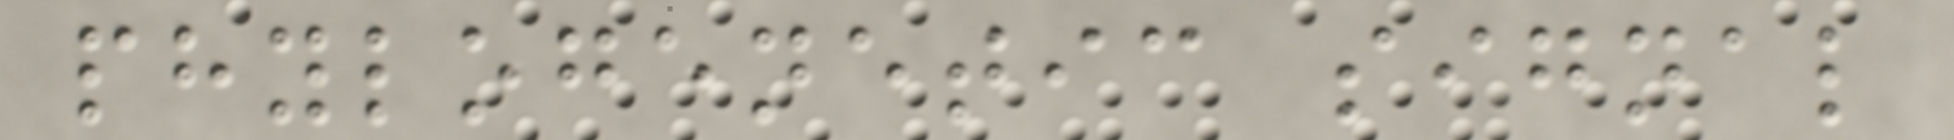phylogenetic signal
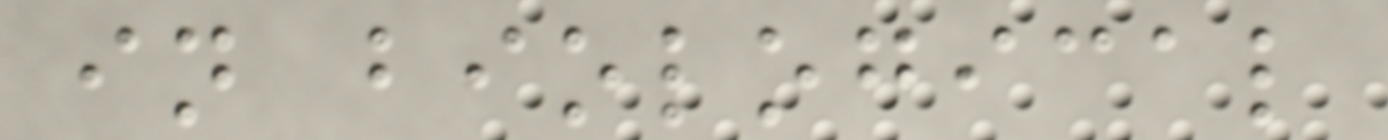in biological
